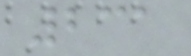231
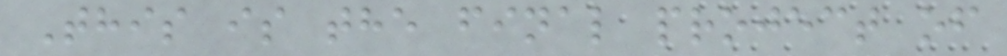This is the final project of
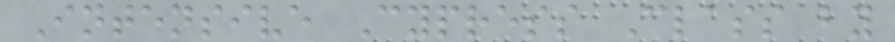Intensive Cypress Class by
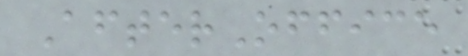AfterOffice
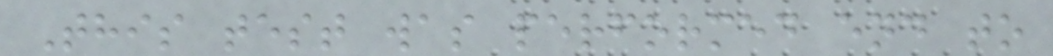This test was performed end to
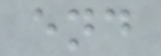end
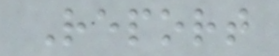Report
